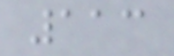113
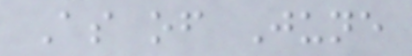As of June
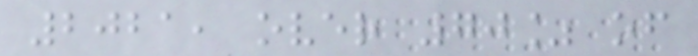2021, over 70% of
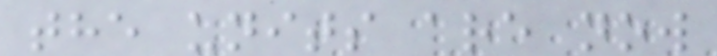the units are now
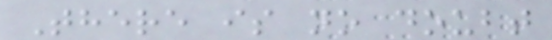There is no doubt
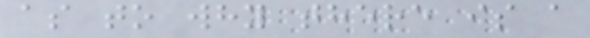as to why there is a
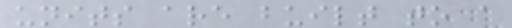units are built to a
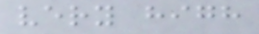very high
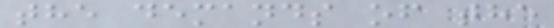the demands of the
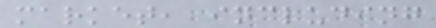market, including
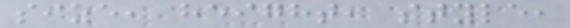size, height, style,
